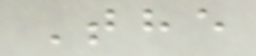The
